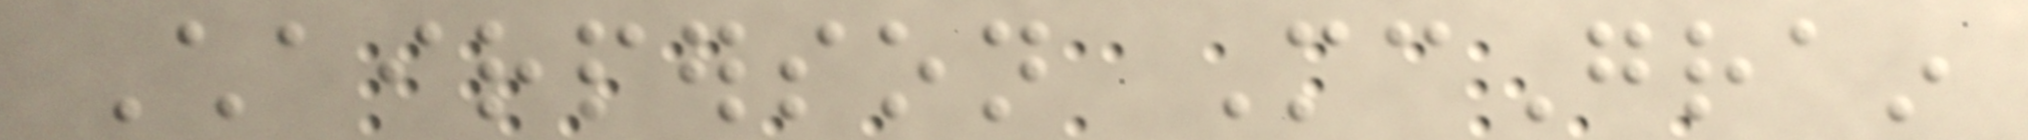Chairperson McGrain
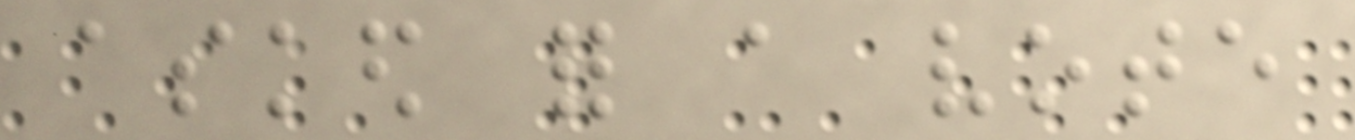asked for a vote
